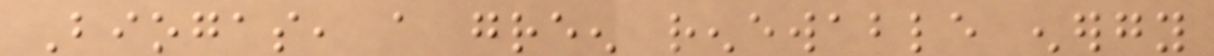Biogas, a green renewable energy
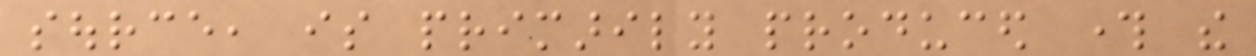source, is primarily produced through the
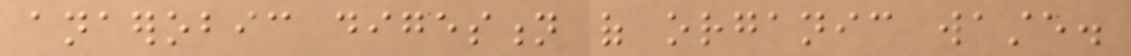anaerobic digestion of organic waste.
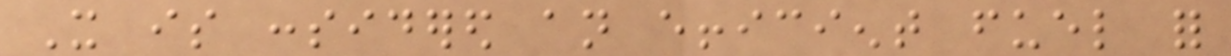It is considered an efficient fuel for
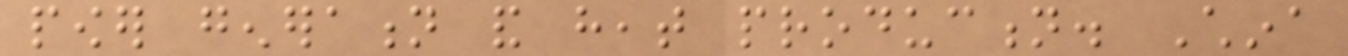power generation and heat production. China
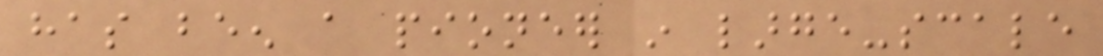has been a pioneer in large-scale
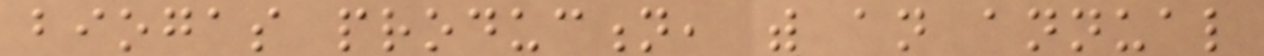biogas production, with an annual
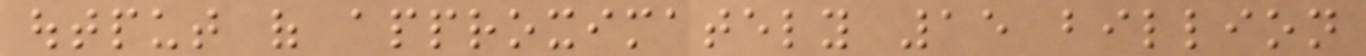output of approximately 15 billion
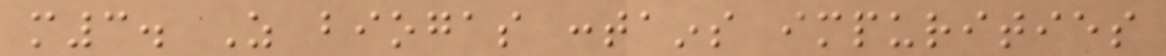m3. As biogas contains impurities
